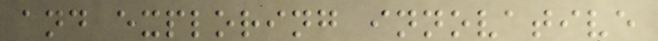and exploring innovative
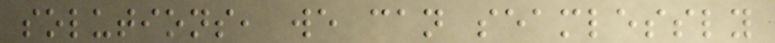solutions, we can seamlessly
